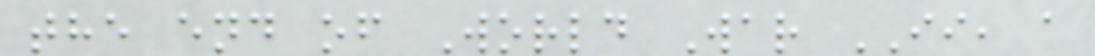the end of World War II, a
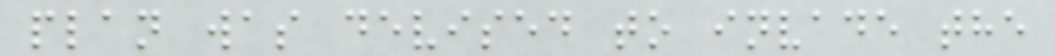plan was devised to invade the
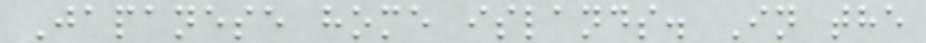Japanese home islands. In the
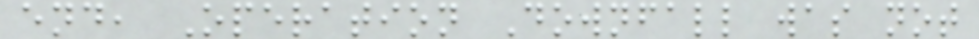end, Operation Downfall was not
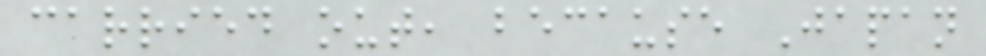carried out, because Japan
